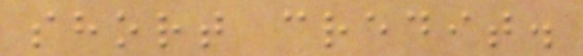short credit.
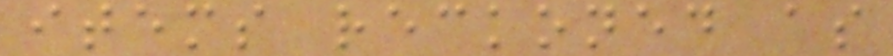items reckoned as
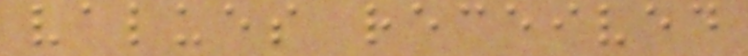values received
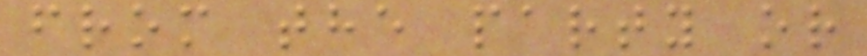from the party or
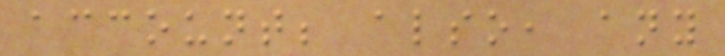account; also, any
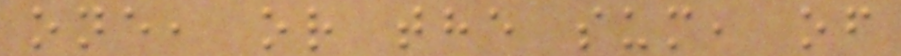one, or the sum, of
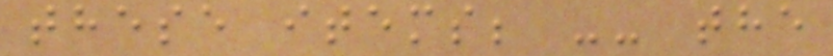these items; -- the
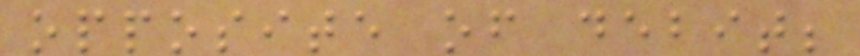opposite of debit;
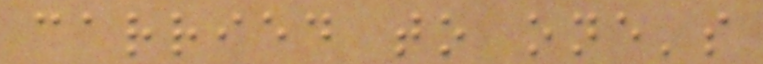carried to one's
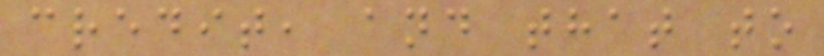credit, and that to
